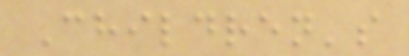Children's
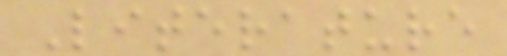Literature
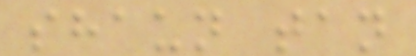shaun tan
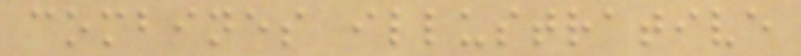combines illustrative
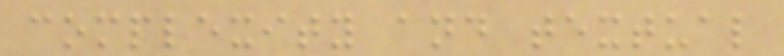complexity and textual
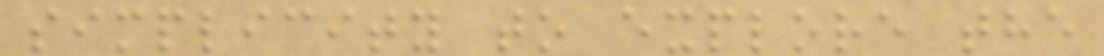simplicity to explore the
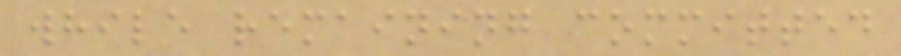while remaining committed
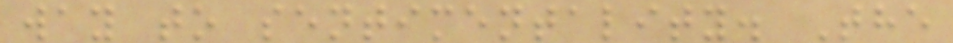way to sentimentality. The
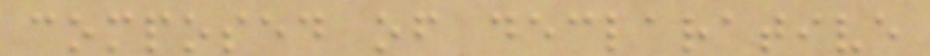composed of declarative
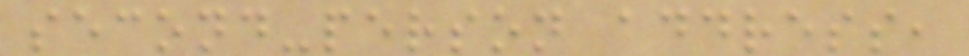second-person address,
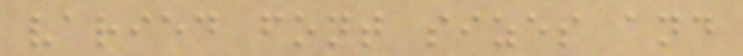varied font sizes and
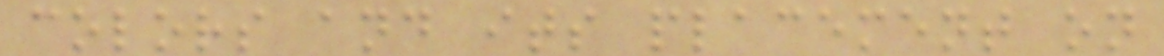colors and its placement on
